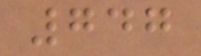747
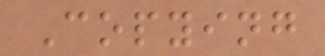Copying
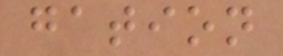gation
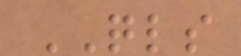QLS
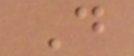D
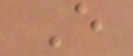E
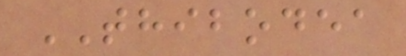THIBODEA
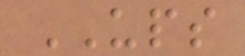UPS
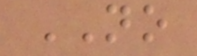NO
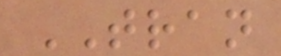TRAN
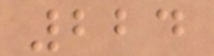224
